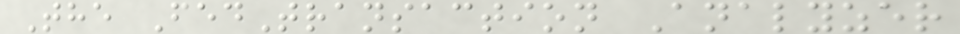The FedTransaction Analyzer
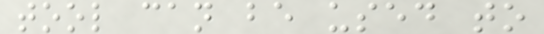tool can be used to
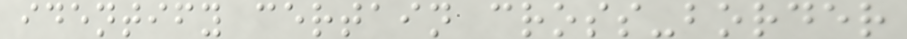identify certain cross-border
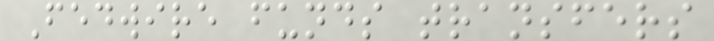Fedwire funds transfers
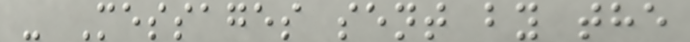- Messages sent by the
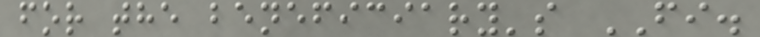for the beneficiary's FI.
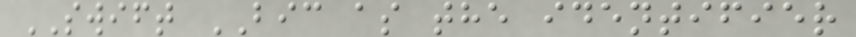SWIFT BIC as the identifier
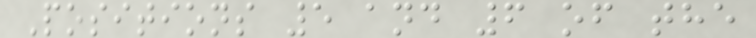Positions 5 and 6 of the
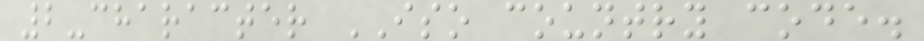2-character ISO country code.
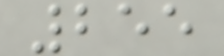255
